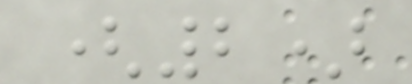(2)
